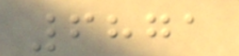6871
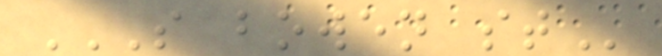S BOWEN ST
